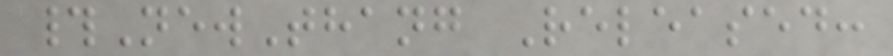#NewThang Released:
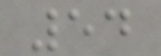54
